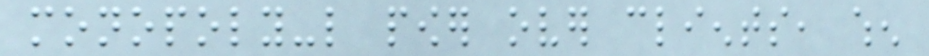monopoly-like power over clients, when
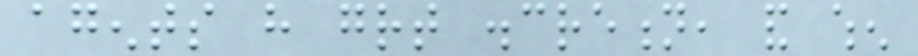agents have great discretion, and when
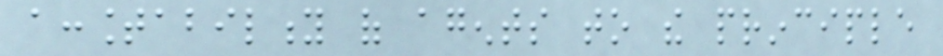accountability of agents to the principle
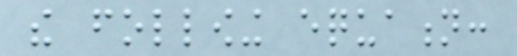the following equation:
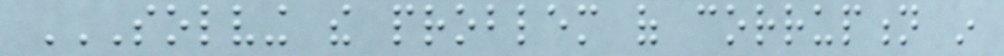SOLVING THE PROBLEM OF CORRUPTION IN
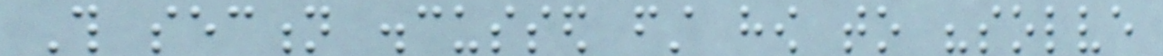This section discussed first how to "solve
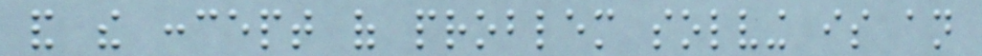and the concept of problem solving is an
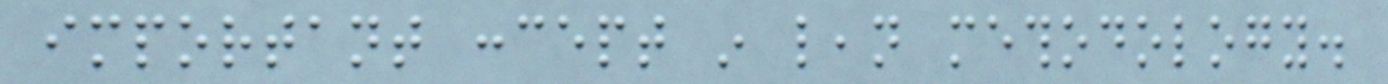important concept in lean methodology.
